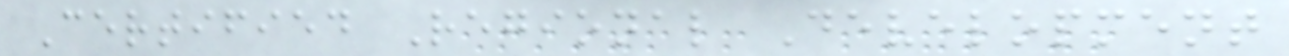Certified Regional Development
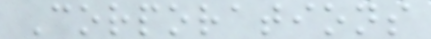Corporations
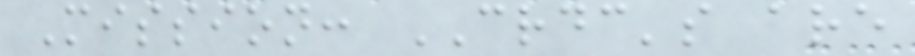Mission: CRDC's are
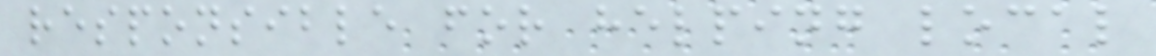responsible for helping local
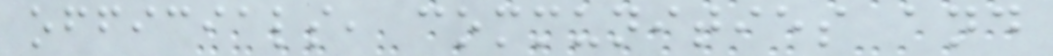officials, communities and
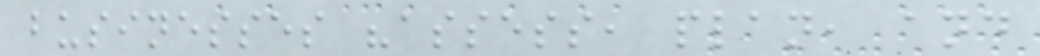businesses "assess, plan, and
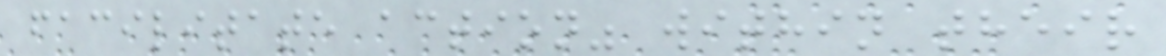facilitate action" within their
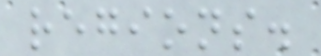regions.
